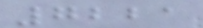7221
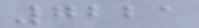7221
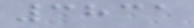3831
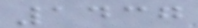1437
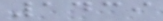1439
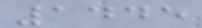1445
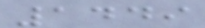1449
